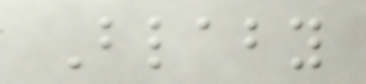Blaby
